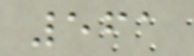561
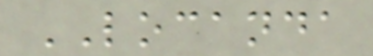LOCANDA
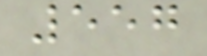557
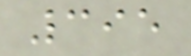395
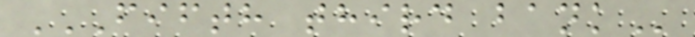FIFTH THIRD BANK
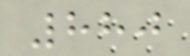880
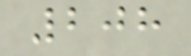208
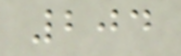204
